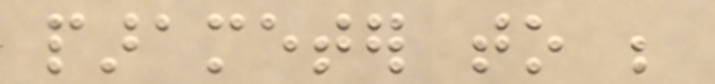parameter to be
